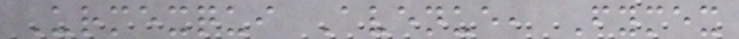Urmexqui Avenue, Fymex
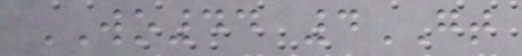WO44 4GT
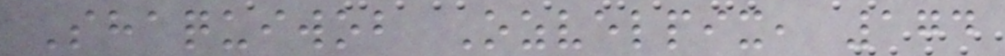Shaquiwob Ozvelpix, 174
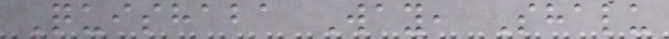Quishaba Way, Shalu
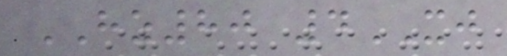HZ80 4XJ
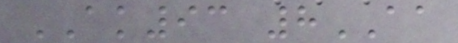AK93 8AA
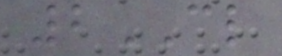2CL
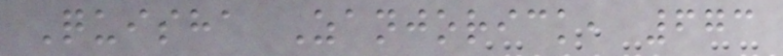Quisha Zanjorick, 673
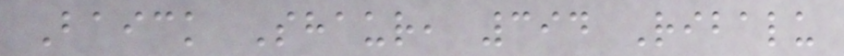Baick Shaur, 394 Ribalu
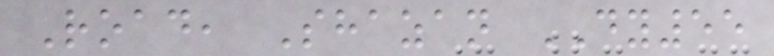Road, Shazan DY55
